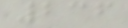236
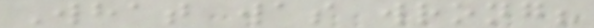What was wrong?
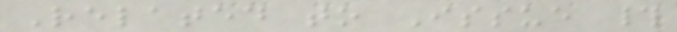Related to Issue #
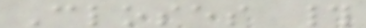Closes #
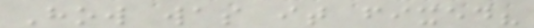How was it fixed?
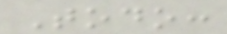Todo:
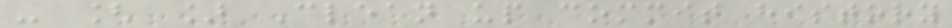- [ ] Clean up commit history
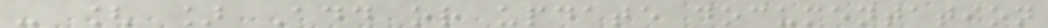- [ ] Add or update documentation
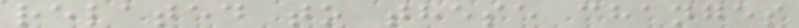related to these changes
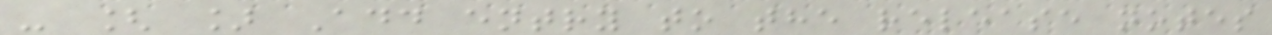- [ ] Add entry to the release notes
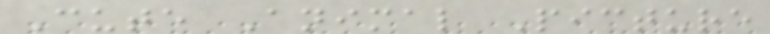Cute Animal Picture
